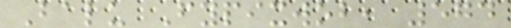Balu Fypixwob, 574
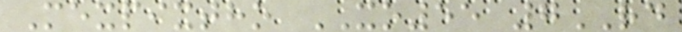Mexpixtho XO55 7RD
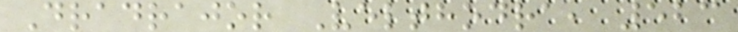Dradrajor Velthodra, 523
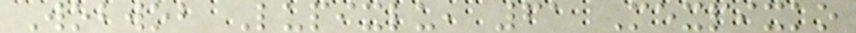Wobwob Lupixlu, 61 Mexpixko
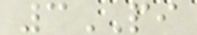3PI
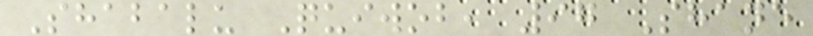Shabalu Quiwob, 97 Shane
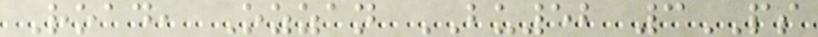Road, Ozzan BU52 3PS
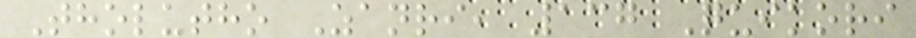Tholutho Zanri, 137 Quikori
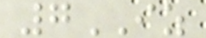7IZ
